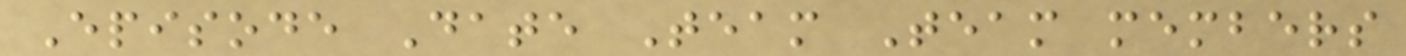Episode Date Team Team members
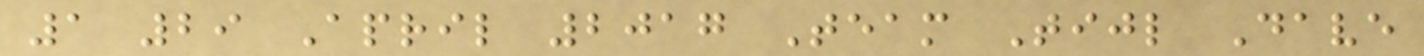1 29 April 2017 Team Tijl Dave
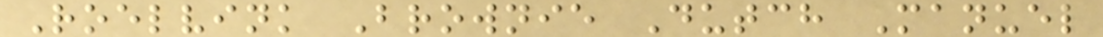Roelvink Brownie Dutch Manuel
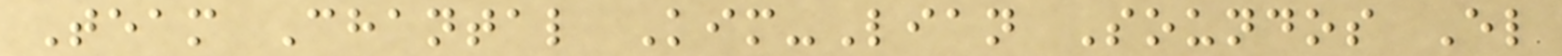Team Chantal Kim-Lian Soundos El
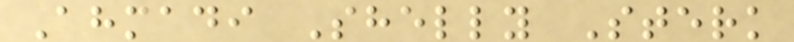Ahmadi Shelly Sterk
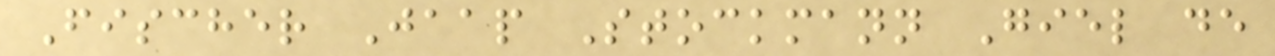Fischer Jaap Stockmann Giel de
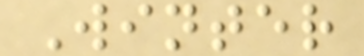Winter
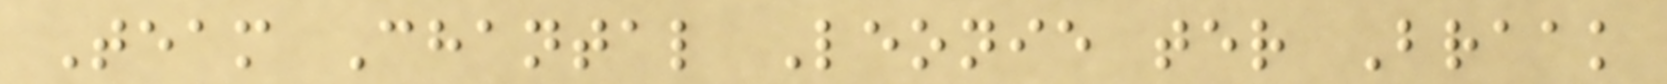Team Chantal Leonie ter Braak
